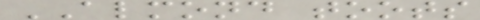ALMOND toots
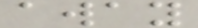away
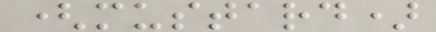(mustard)
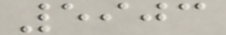5903
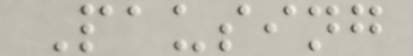Pausing
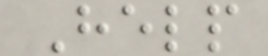Help
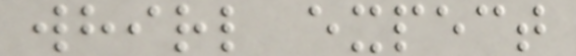whirl expect
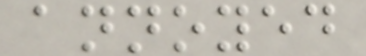annoyed
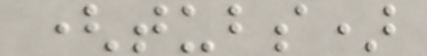(tubs)
